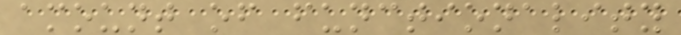amount of functionality
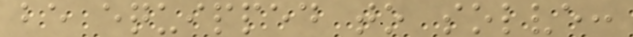be equipped to solve:
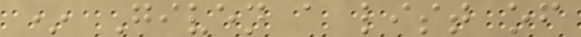* Given a list of
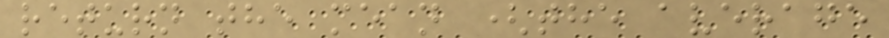return the mean (the average
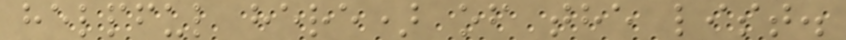helpful here) of the list.
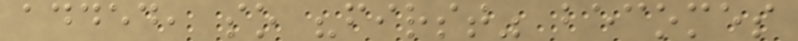added, so "first" becomes
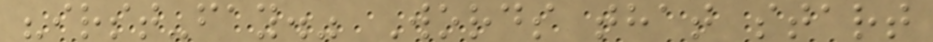"irst-fay." Words that start
